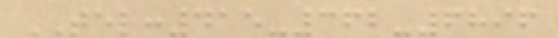TEL:415-362-6896
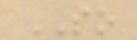SO
